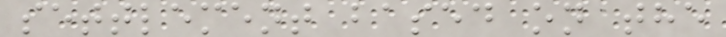settlement based on the
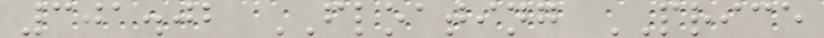301.02 FLOATING PRICE
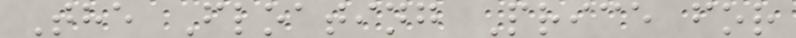The Floating Price for
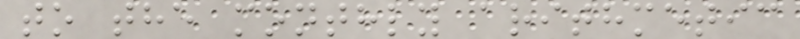to the monthly arithmetic
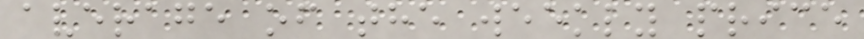average of the weekly price
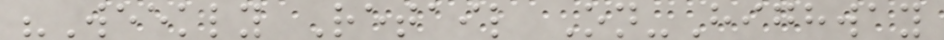"Weekly Retail On-Highway
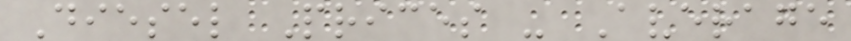Diesel Prices - Average
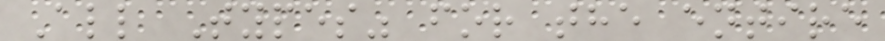All Types" for the entire
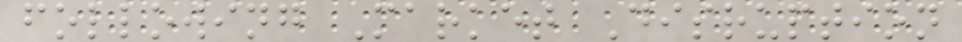following Market Disruption
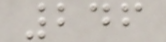246
